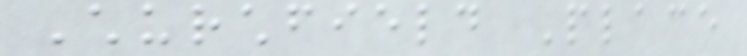Churchfield Place
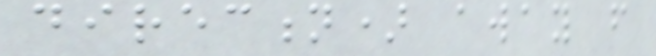direction) away from
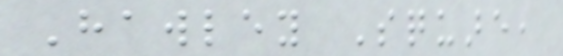Hawley Square,
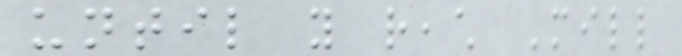until you reach Mill
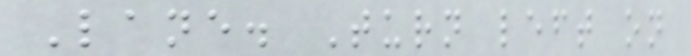Lane. Turn left on
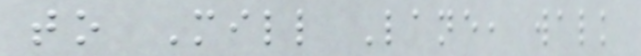to Mill Lane, walk
